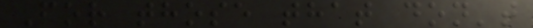For those that don't
